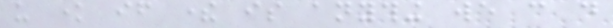us know if there is anything we can do
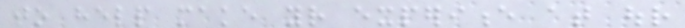to help make your experience at our
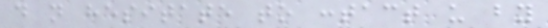do not hesitate to contact us by
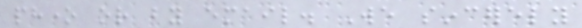phone or by email. We sincerely
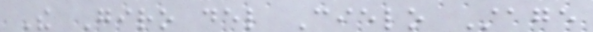The Giro del Cielo Stage
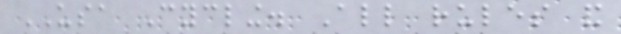USA Cycling. All rules and
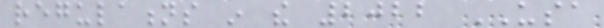regulations in the 2022 USA
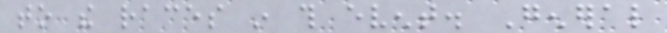to the races in this event. General
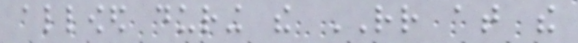allowed during the RR at the
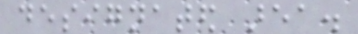designated area.
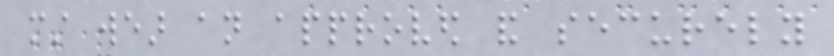must wear an approved and securely
